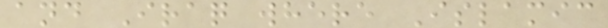and Iraq where Islamic
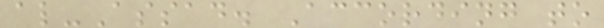al-Assad. According to
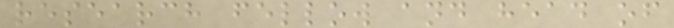research fellow and head of
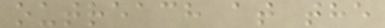outreach at the
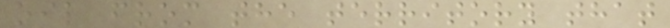oil from the territory that
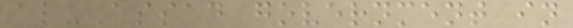al-Assad government in
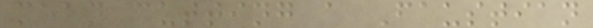mean cutting a Faustian
